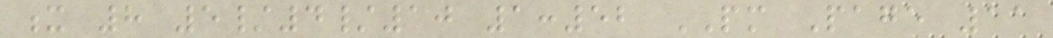x 8 5/4/10 1:52 PM Page 11
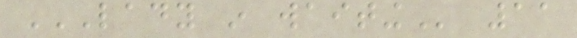LADY IN WAITING 11
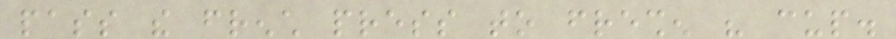pass the french press to freshen his cup.
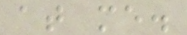at me.
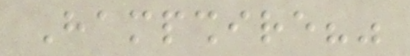Hampshire?"
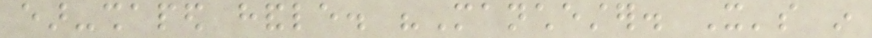ear-shaped handle. "Manchester. It's in
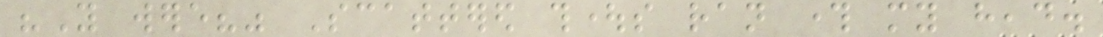"You were?" Scattered thoughts ran through my head.
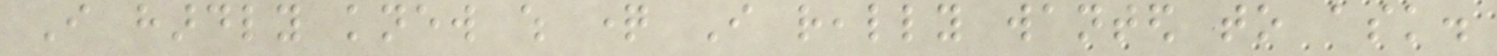I hardly knew which question I really wanted to ask.
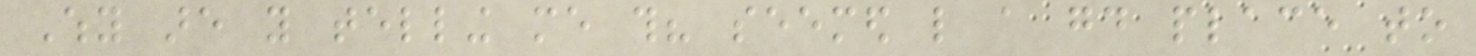Why are you telling me this? seemed like a good place to
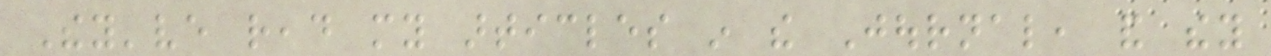They've read my articles in the Journal, and they
